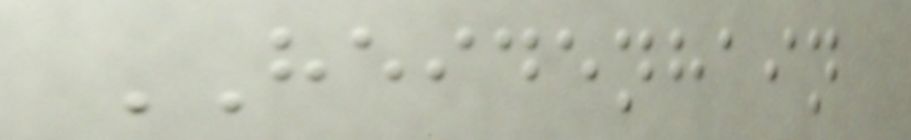HEIDENHAIN
